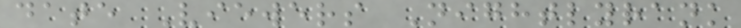date Viewers Nightlyrank
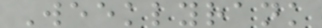Weeklyrank
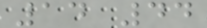14 44
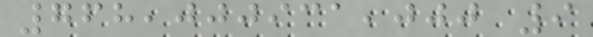768,000931,000 9
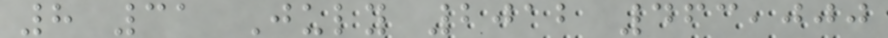8 31 July 2012 463,000
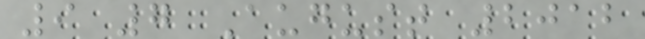9 7 August 2012
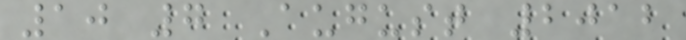10 7 August 2012
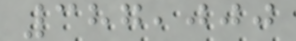387,000
